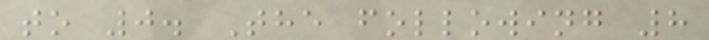to 0. The following 8
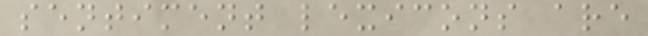sentiment lexicons are
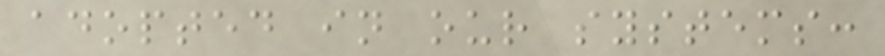adopted in our systems:
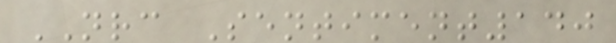NRC Sentiment140
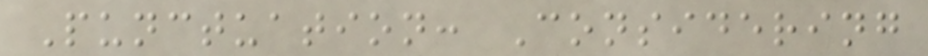Punctuation: Considering
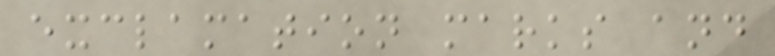exclamation marks and
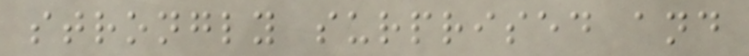strongly surprised and
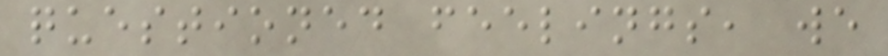questioned feelings, we
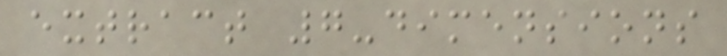extract 7-dimensions
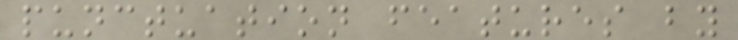punctuation features by
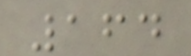164
